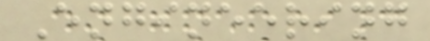Engineering
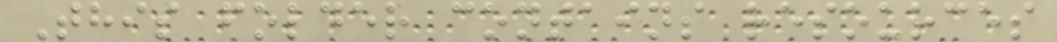This folder contains resources
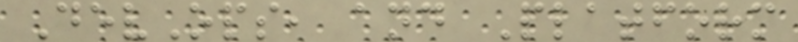DevOps, and Platform
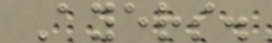Ayers.
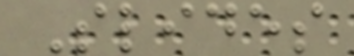Slides
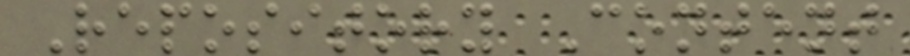Repository Content
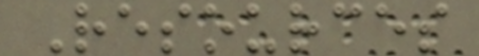Resources
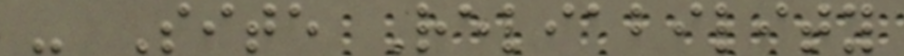- Site Reliability
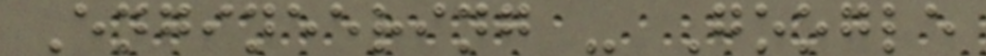Engineering - Google
